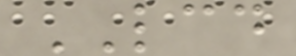LCD
